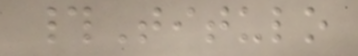#Titulo
